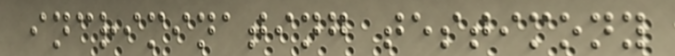incriminating testimony
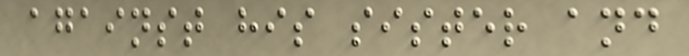against his sister and
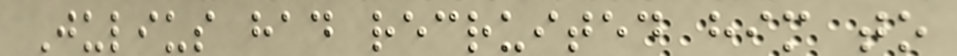Julius had recruited him to
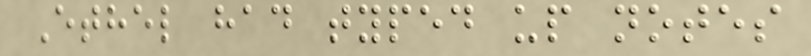Ethel had typed up notes
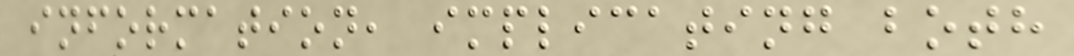information, implicating both
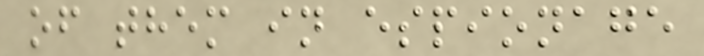of them in espionage
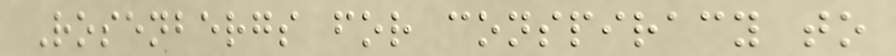Rosenbergs for conspiracy to
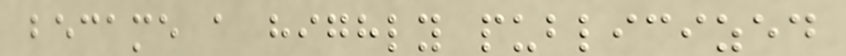became a highly publicized
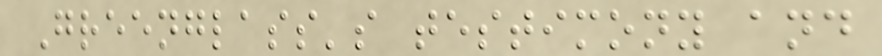Greenglass's testimony and
